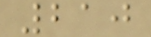210
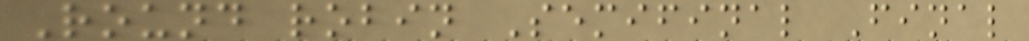Round robin Semifinal Final
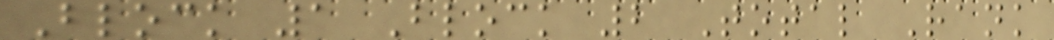Block 1 Block 2 Total Rank
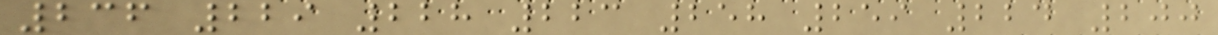236 229 228 223 258 259 224 200
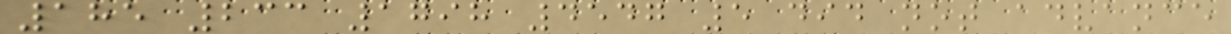185 233 1798 4547 5 did not advance
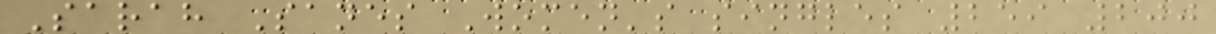Sarah Sanes Women's singles 259 200
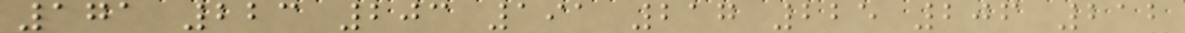171 223 203 191 217 225 206 212
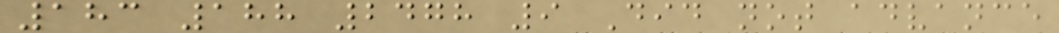183 188 2478 9 Did not advance
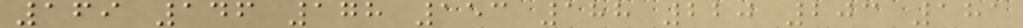169 146 178 153 188 220 203 181
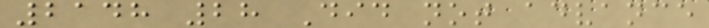2148 28 Did not advance
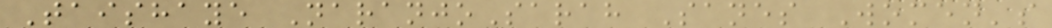Taishaye NaranjoSarah Sanes Women's
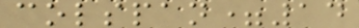colspan=14
